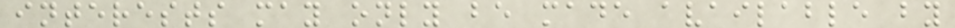interests may only be made available by
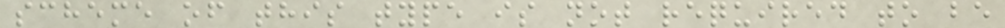scheme of this type is not required to be
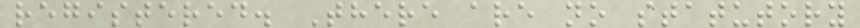registered. There are no statutory
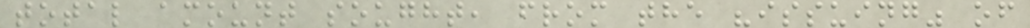total amount sought, from the "issuing" of
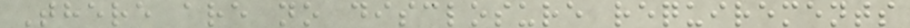There are no disclosure requirements
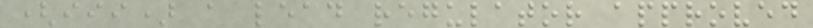(iii) a lead regulator approved
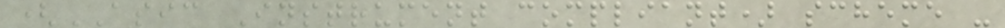(ASIC Instrument compliant) scheme -
